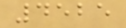4525
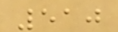510
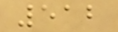512
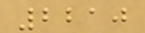2210
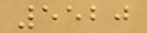5520
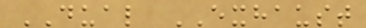DUAL EXHAUST
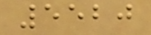5520
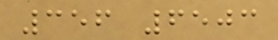356 6503
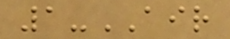1-AIR
